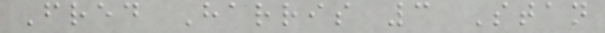Fred Harris 3 Stan
